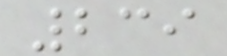239
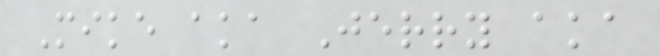Mike aka Jerry aka
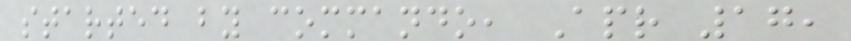started by commando, Apr 17,
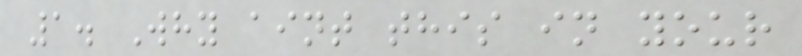1. Why aint this in your
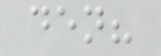den?
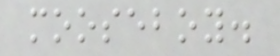mooseboy.
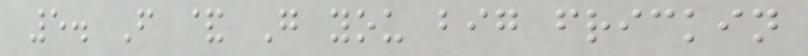5. F & G you big frickin
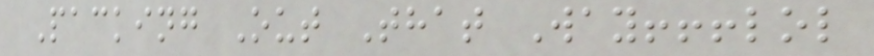Packing Out That Way!!!lol
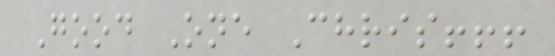Good One Chris!!!
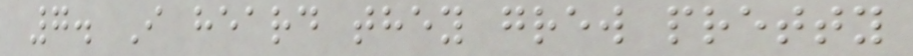7. I heard they grew pretty
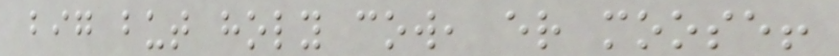big but holy cow, er moose!
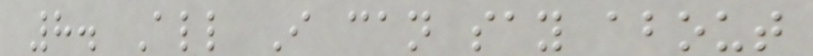8. All I can say about
